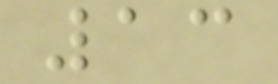13
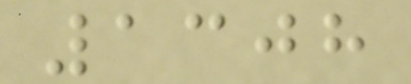1308
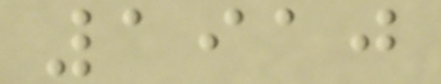1910
